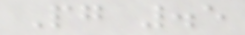Pg .5
